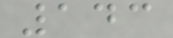143
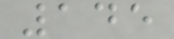145
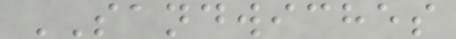SANDWICHES
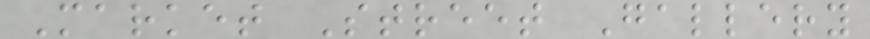Market Street Gallery
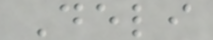Deli
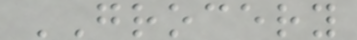GROCERY
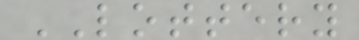LOTTERY
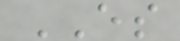ES
